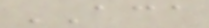ACA
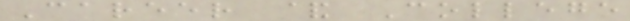Career & College
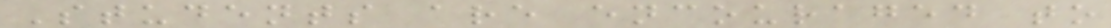Students are encouraged to
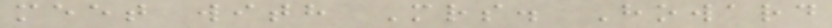meet with Mrs. Howard
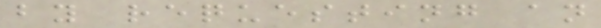by requesting an
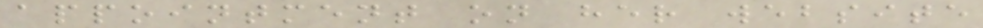appointment on her website
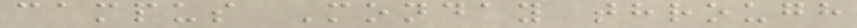campus Monday through
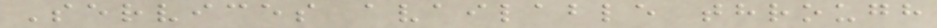Services available through
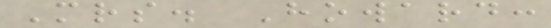Mrs. Howard:
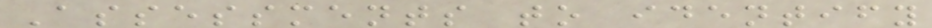Assessments to identify
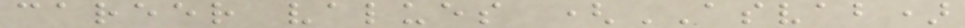career values (ASVAB)
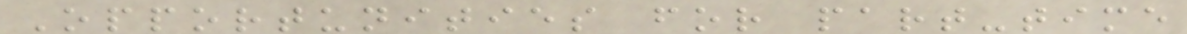Opportunities for part-time
